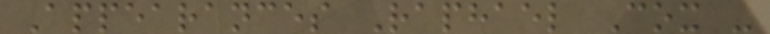Appearances Raphael Cox -
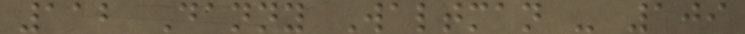112 Danny Waltman - 109
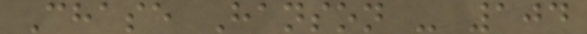Chase Hanson - 104
